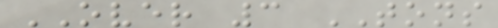OVER 3 TONS
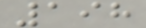198
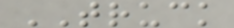TRUCK
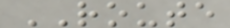ROUTE
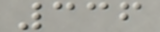336
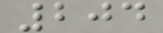204
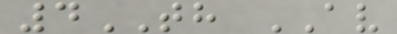4TH AV
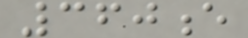360e
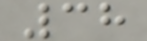38
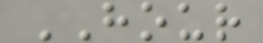HOUR
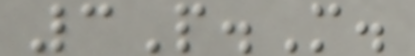3P.M.
